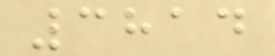3814
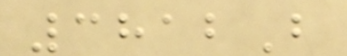3812B
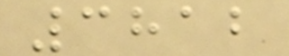3812
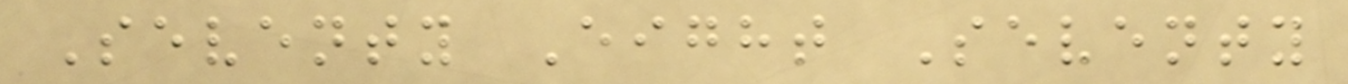Seventy Eight Seventy
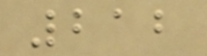212
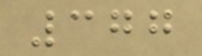377
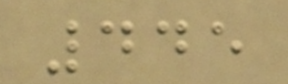445
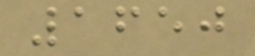1650
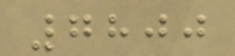7800
